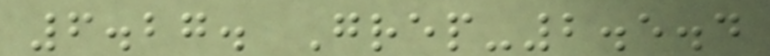6.27. Grep-2.5.4
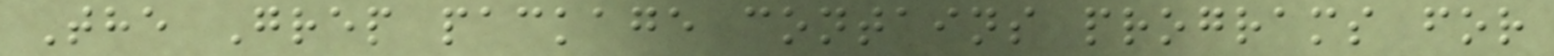The Grep package contains programs for
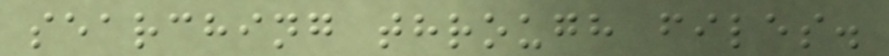searching through files.
